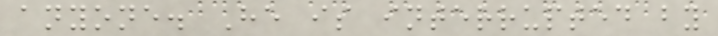anyone. He is interrupted by
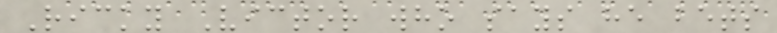Ricky Victor who says he bets
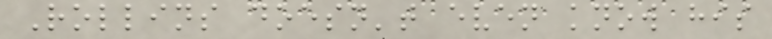Rollins doesn't even know his
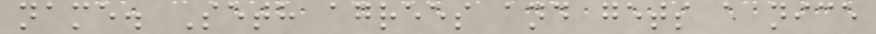name. Seth agrees and gets a nice
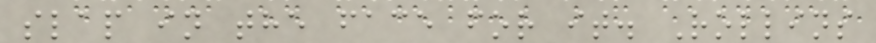slap in the face for it. Rollins
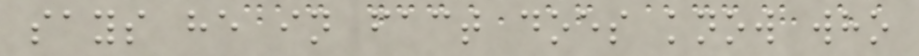says he in fact does know who
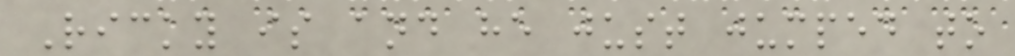Ricky is and he just jumped to
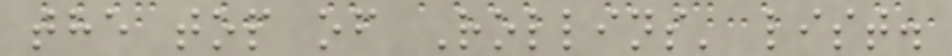the top of Rollins' list.
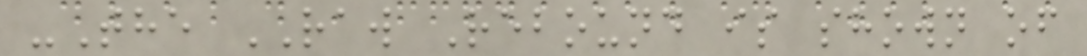-The RAW Rebound is shown of
